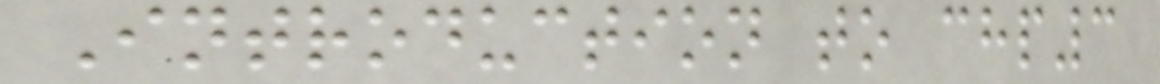Introduction to chp3
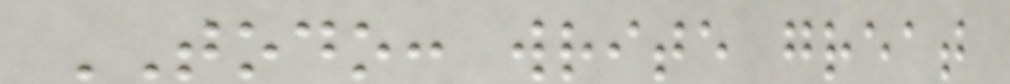TODO: write great
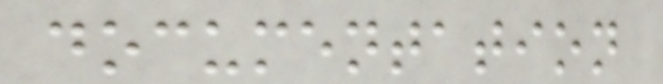documentation
